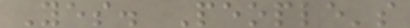Yes. People's
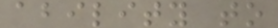ability to
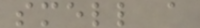smell a
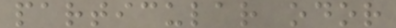particular odor
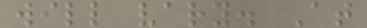will vary. At
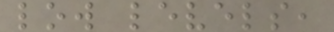low levels,
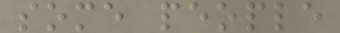some people
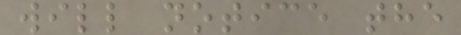will notice the
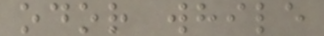odor while
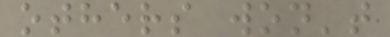others won't
